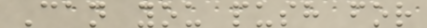Can you push for
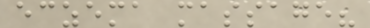eczema massage?
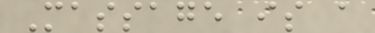Massage is a
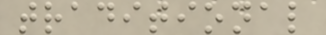traditional
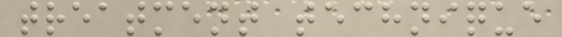treatment technique
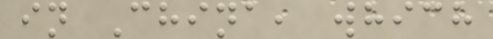in China, which
